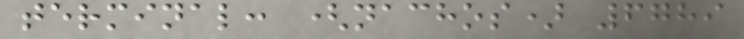terminal: (nachos) 6789
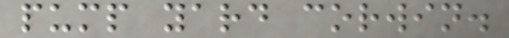pump yard corwin.
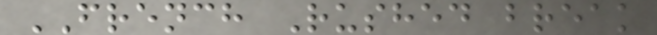FRENCH Rushed break
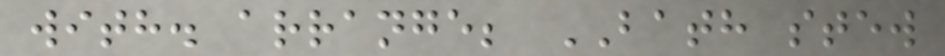with. arrange; BATH stew
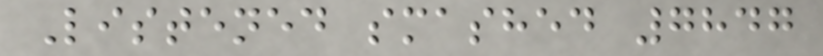Listened smashed 7847
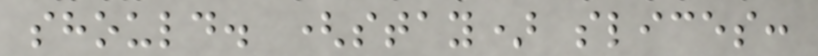should. (stay) slices:
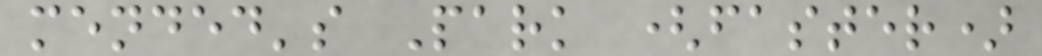mended's Park (faster)
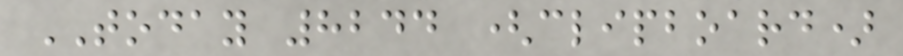TODAY 8244 (clipboard)
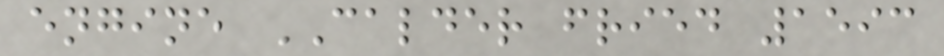engine CALDER fried 1593
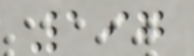197
